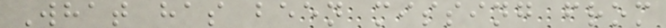What has been missing from
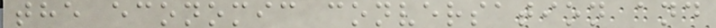the economic conversation and
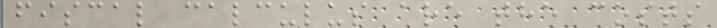fiscal calculus are the costs
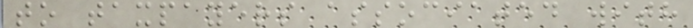to taxpayers associated with
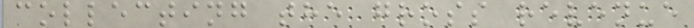collecting the gross revenue
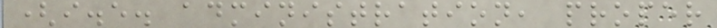(i.e. administration, proper
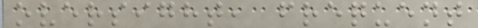oversight, frequent
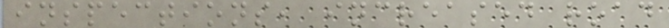inspections, increased road
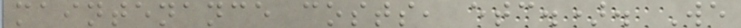maintenance costs, etc.). We
